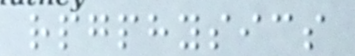rpgphysics
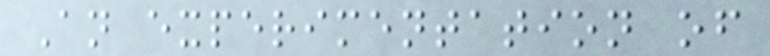An experimentation of
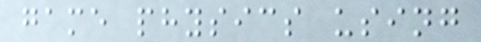game physics using
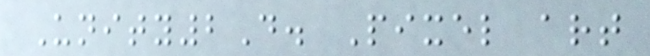Unity2D. Pixel art
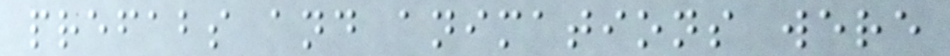prefabs and animations were
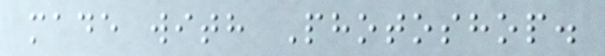made with Photoshop.
